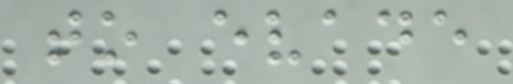to evade
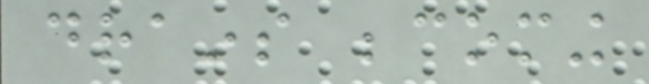drains becoming
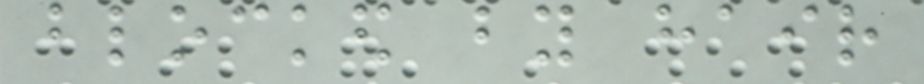blocked by hair
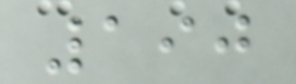190
